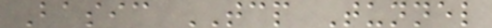Basic TCP Tunnel
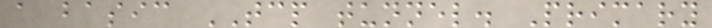a basic TCP tunnel. Primary
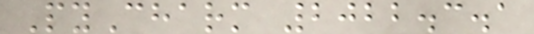PyCharm 2022.3.1
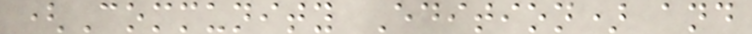(Community Edition) and
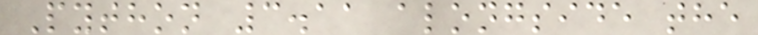Python 3.11 alongside the
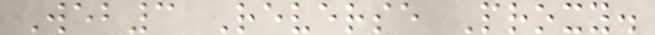Web3 Reverse Proxy.
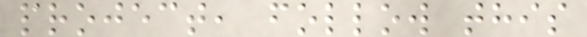project, follow this
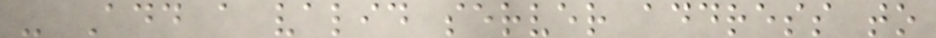- Add a valid server address to
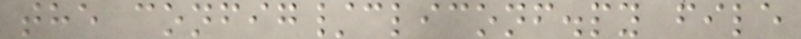the config/cliconf.py file
